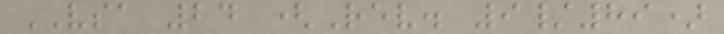VSA 24 (Rev. 9/89)
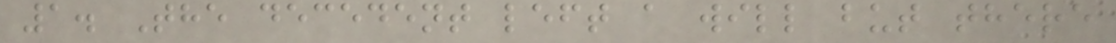1. The decedent left a will but there
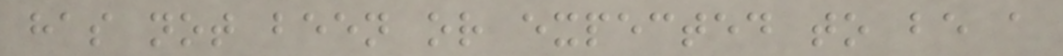has not been or expected to be a
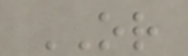OR
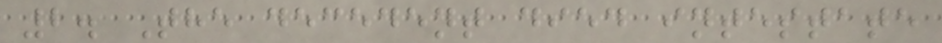2. The decedent died intestate
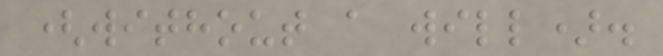(without a will).
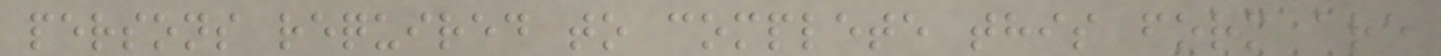persons required to complete this form are
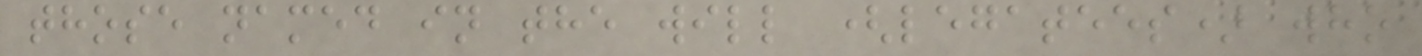those named in the will (legatees) who
